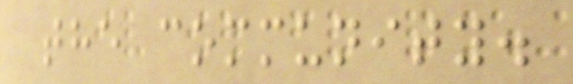the community.
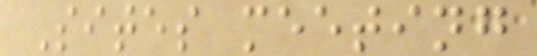Sites meeting
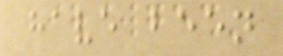have been
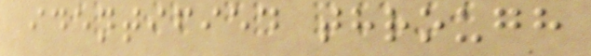identified through
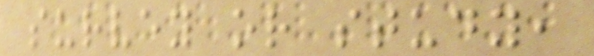survey or study,
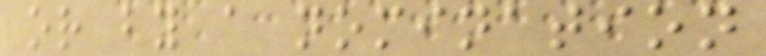or by a nomination
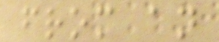from an
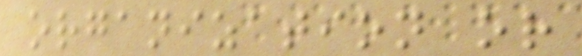organization or
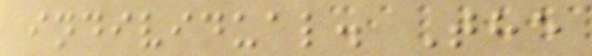individual. The
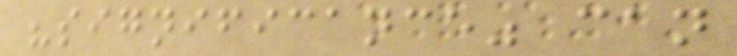"significance" can
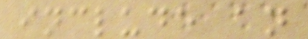include an
